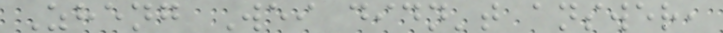Zheng Wei didn't answer,
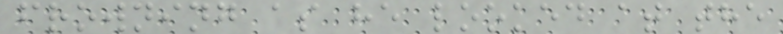frowning as he looked at the
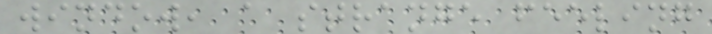window, a strange feeling
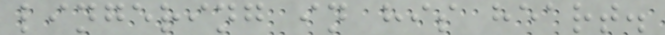lingering in his heart.
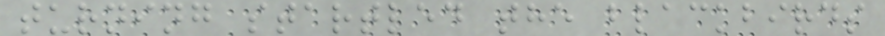turning startled the blackbirds
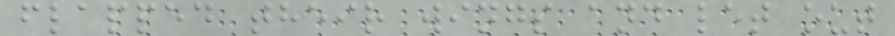flapped their wings and let out
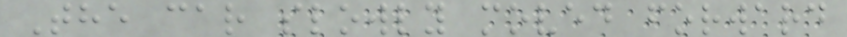The car slowly moved forward
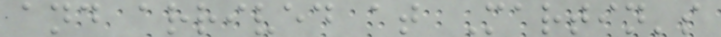and arrived at Martin's
